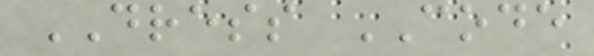DRESS CODE
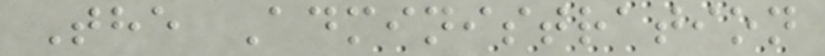The Administration
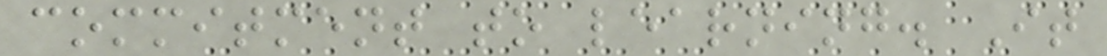commitment to learning. It
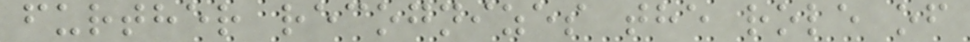further recognizes the role of
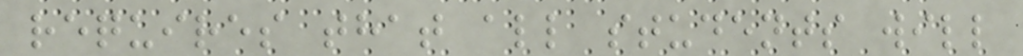requires that all students will
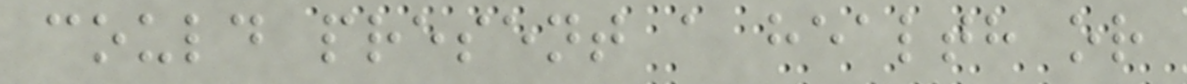could present a health or
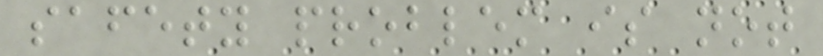safety problem is not
